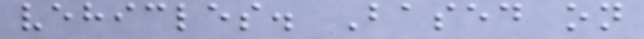vehicles. Based on
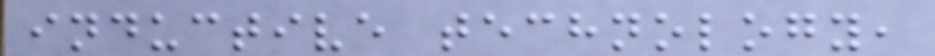inductive technology,
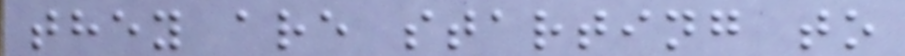they are starting to
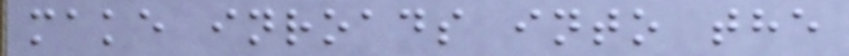make inroads into the
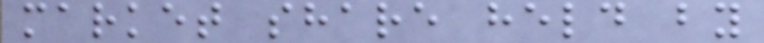market share held by
